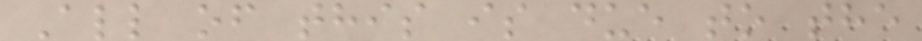All of this is due to the
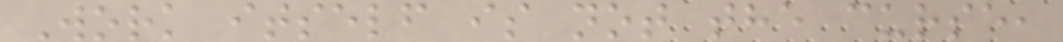Work itself is not the curse,
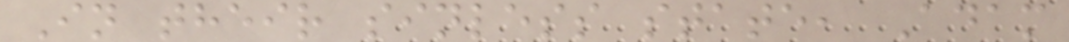In their sinless state, Adam
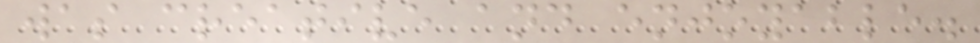was creative and enjoyable.
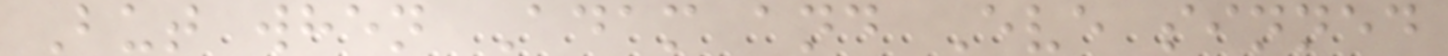But when Adam and Eve sinned
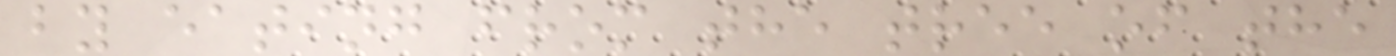by eating from the tree of the
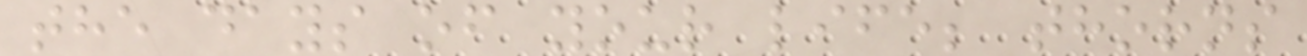the days of your life; thorns
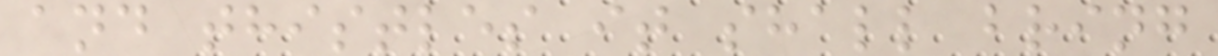and thistles it shall bring
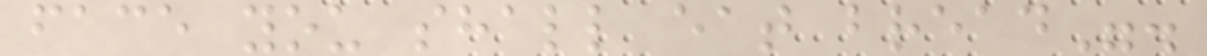face you shall eat bread".
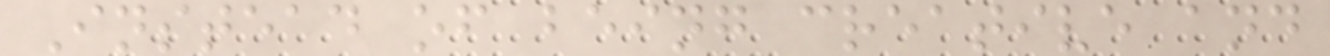Instead of being creative and
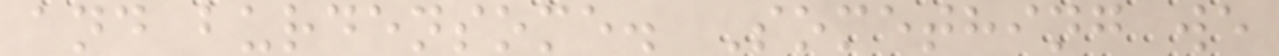and burdensome. Something we
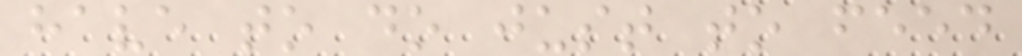have to do just to feed
